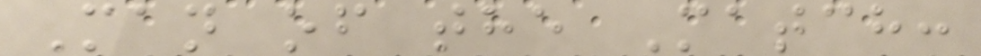Man of the Match:
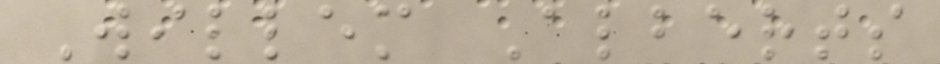Willem Alberts
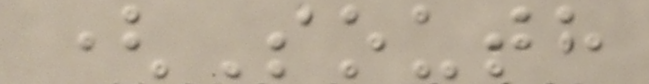(South
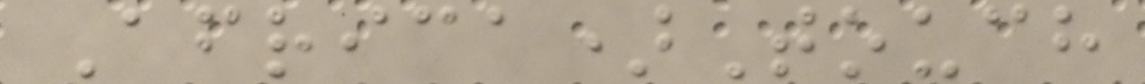Africa)Touch
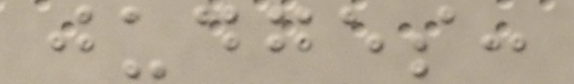judges:
